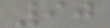90
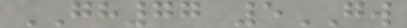GH77 5GW
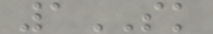1SK
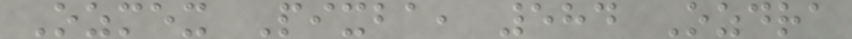Ozmex Pixba, 584 Ozdra
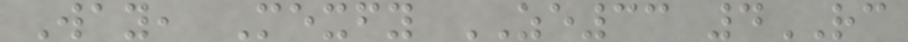Way, Mexfy ZE33 4RC
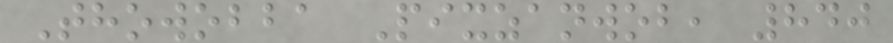Thowobba Pixzanwob, 840
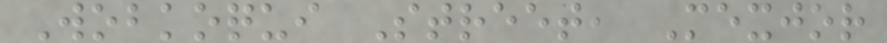Wobkoqui Street, Mexjor
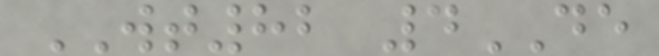WT82 4DE
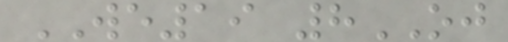WE19 8OJ
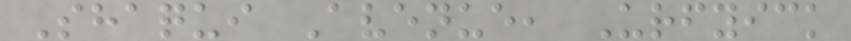Shaqui Avenue, Urfyick
